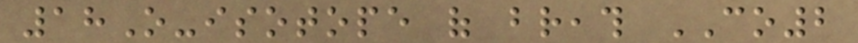18O-isotope of breath CO2
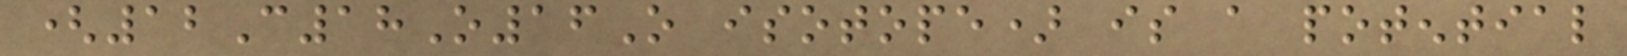(12C18O16O isotope) is a potential
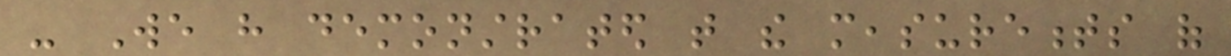- We have demonstrated that the measurements of
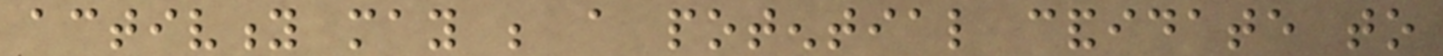activity may be a potential candidate to
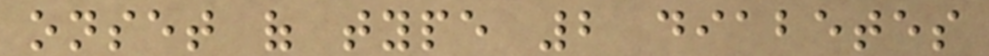onset of type 2 diabetes
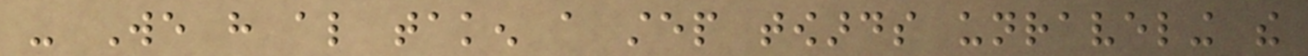- We have also taken a step towards unraveling the
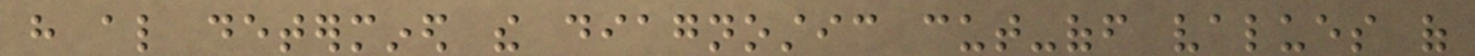have also determined the diagnostic cut-off values of
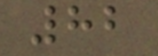82
